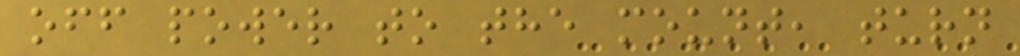off power to the mount, turn
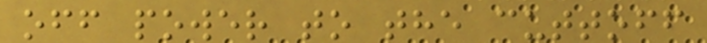off power to the cuttoff
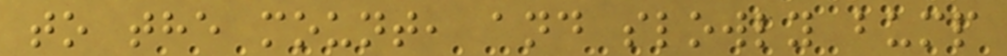to the mount, and slowly bump
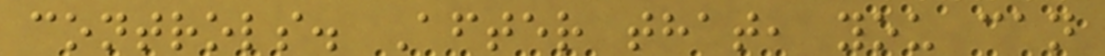controls. After that, you can
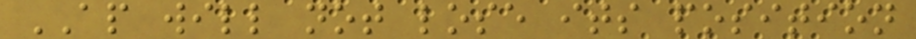AP will not lose its position
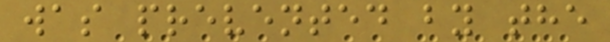was prevented by the
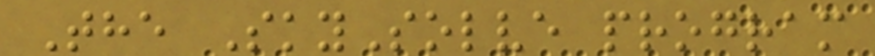The SkySolve program
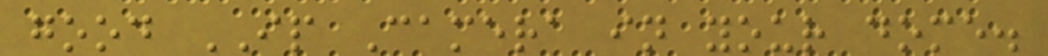good IP Camera in your dome.
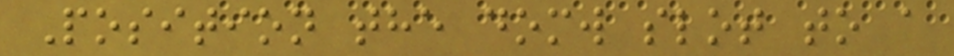Position the domw slot to a
